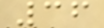36
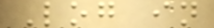Log in
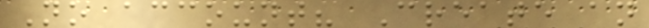No account? Create an
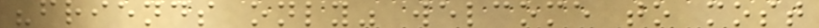"friends only" welcome to most
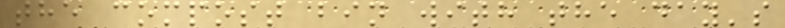the compost bin with the day's
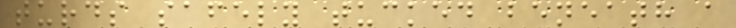turds safely tucked beneath a
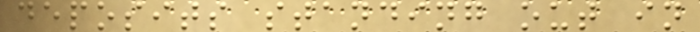deposits standing out in
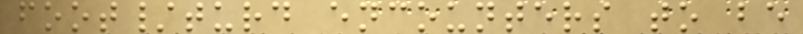foot/turd encounters to be
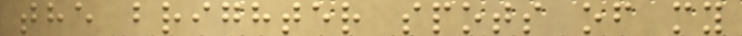the brighter spots of my
